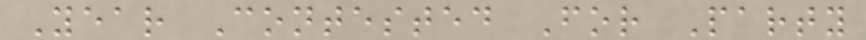Year Contested For Party
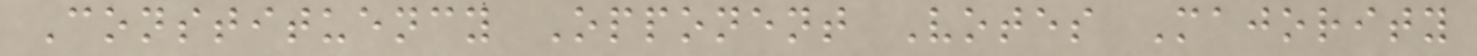Constituency Opponent Votes Majority
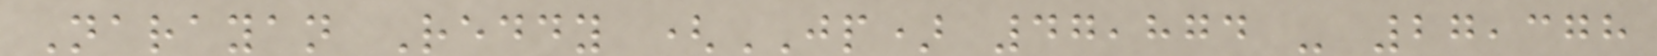Narayan Reddy (JP) 47,874 - 27,378
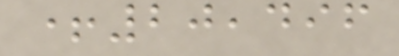+20,496
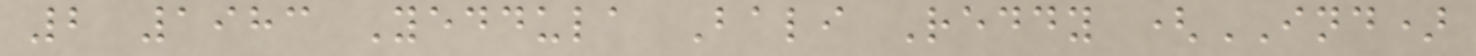2 1983 Yeddula Bali Reddy (IND)
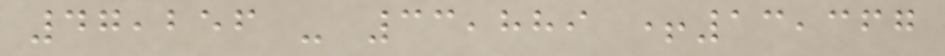47,256 - 33,889 +13,367
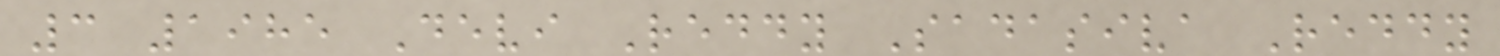3 1985 Devi Reddy Sadasiva Reddy
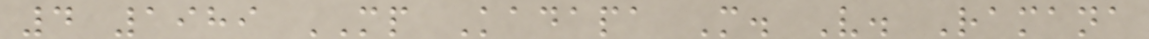4 1989 MP Kadapa M. V. Ramana
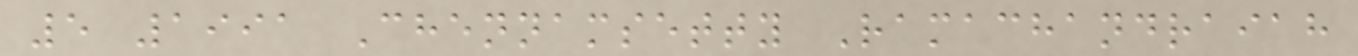5 1991 Chennamsetty Ramachandraiah
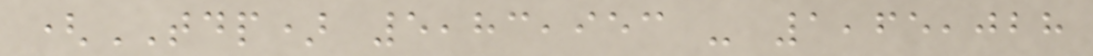(TDP) 5,83,953 - 1,65,028
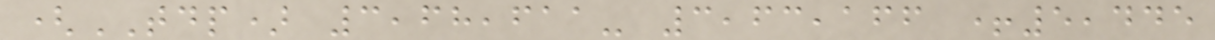(TDP) 3,68,611- 3,63,166 +5,445
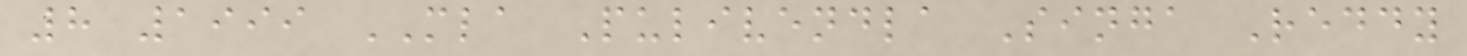8 1999 MLA Pulivendla Singa Reddy
